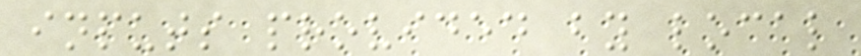inputs provided by local
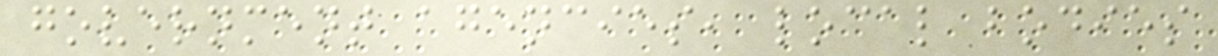government agencies, local bodies
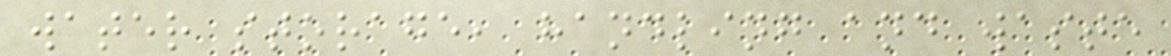water storage, handling and waste
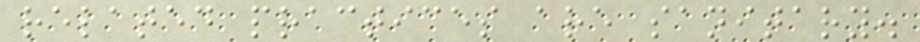related practices are sanitary.
